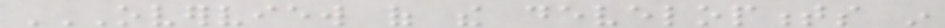OVERVIEW OF THE DEVELOPMENTS IN
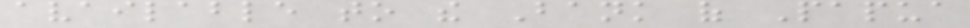available to the Bank of Papua
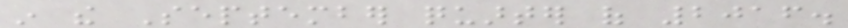in the September quarter of 2016.
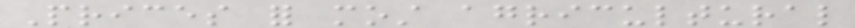Prices for most agricultural
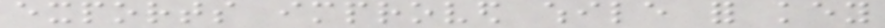exports improved while for key
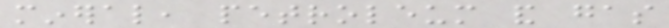mineral, petroleum and gas
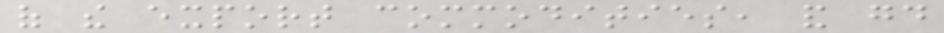of the export commodities, and good
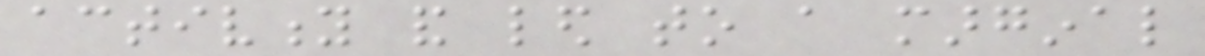activity and led to a marginal
